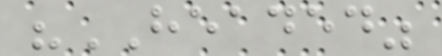"HEADED"
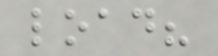load?
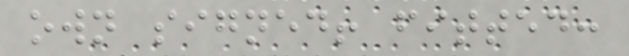own signed! fitted:
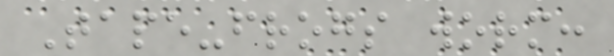Tape-frogs worm:
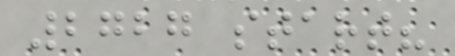2727 start?
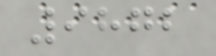9872
